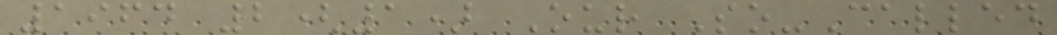1964 2(1) Our So-Called
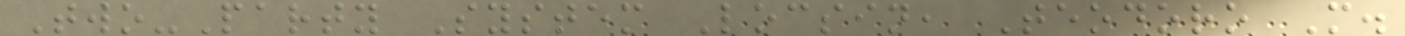Two-Party System Locsin, Teodoro M.
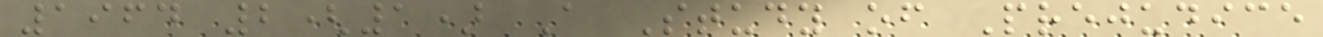1964 2(1) A Study of Prejudice
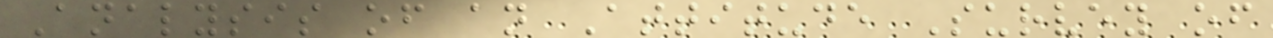Analysis of an Attitude Survey of
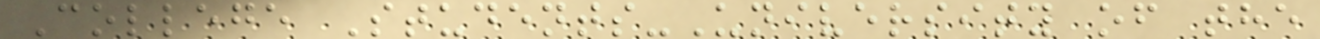College Students-University of the
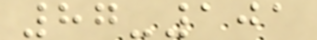87-101
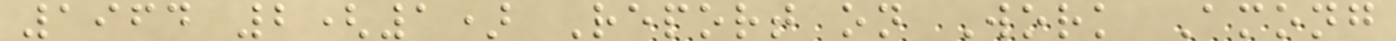1964 2(1) Report on Work Among
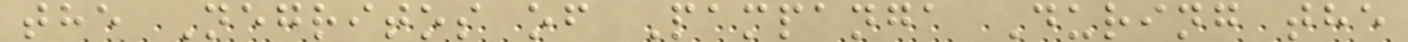the Negritos of Pampanga During the
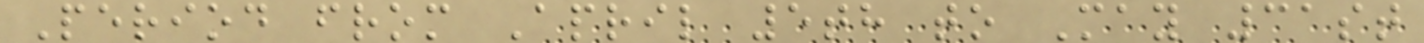Period from April 5th to May 31st
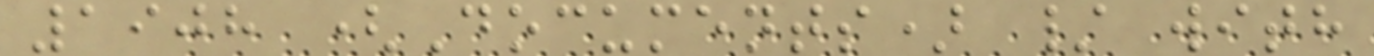1908 (Documents) / with
